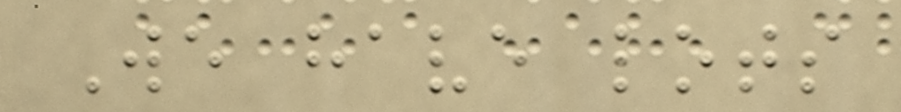We have lots
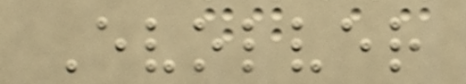Evolver
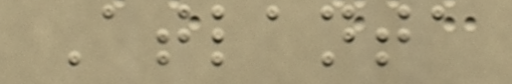Atlanta
